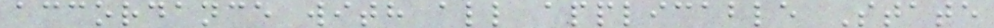accordance with all applicable State
